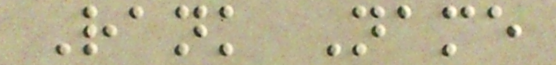Rank Name
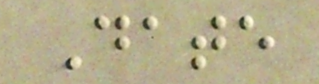Date
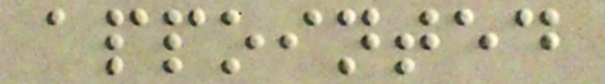appointed
